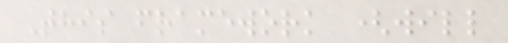This framework (will
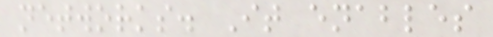networks. It enables
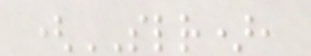(SLR),
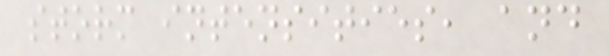storm intensities, and
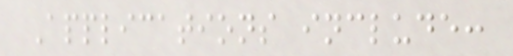Applications include:
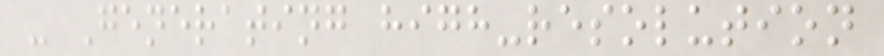- Generating high-resolution
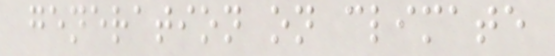generation on climate
